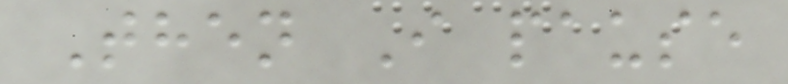Then I pause
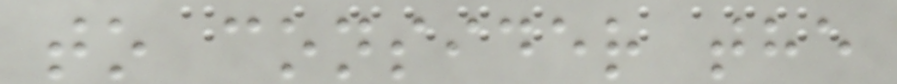to consider the
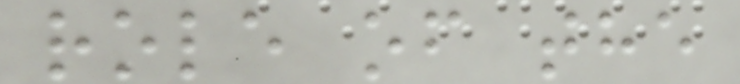role of the
